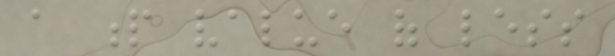a p value of less
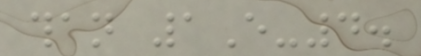than 1E-4.
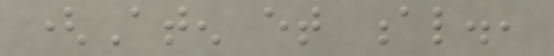(Aten et al.,
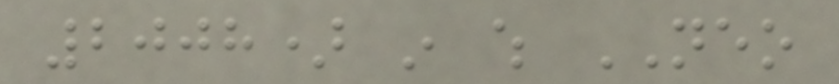2008) in which NEO
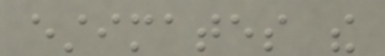estimates the
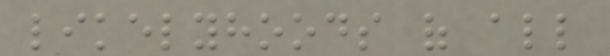likelyhoods of all
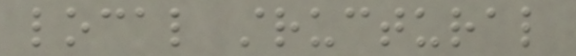local structural
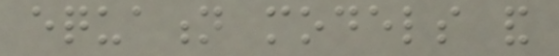equation models and
